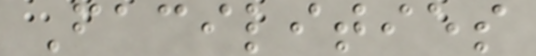Facilities
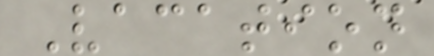Vacation
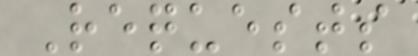Requests
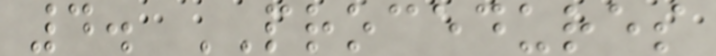4. PROCEDURES
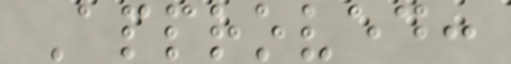Approved:
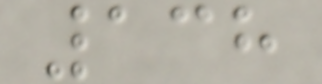138
